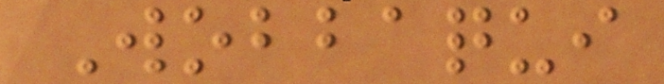Wobbaqui
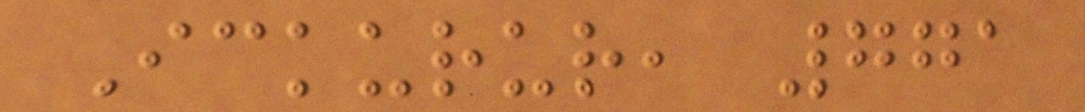Ickurur, 771
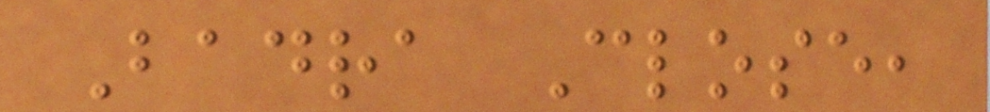Badra Close,
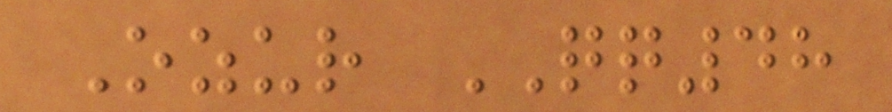Ozur QQ48
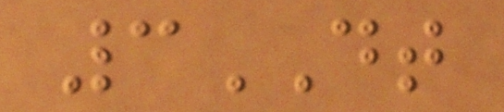3DT
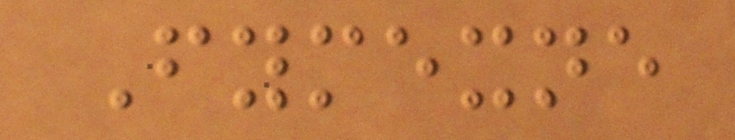Fymexne
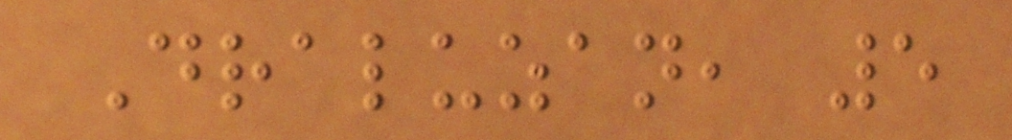Draluzan, 5
